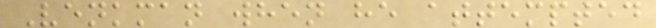Venkman when he attempted
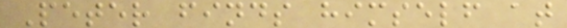Peter finds himself at
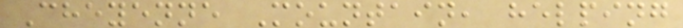Cheyenne Mountain, helping
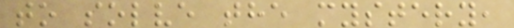to solve the mystery,
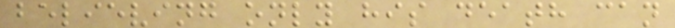believing only his death can
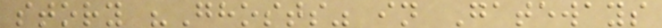story "Ghosts" in Gateways
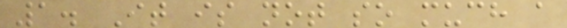1. It is not so much a
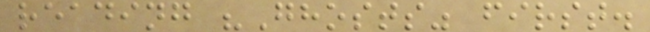reading "Ghosts" first.
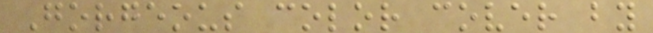Gorgeous color cover by
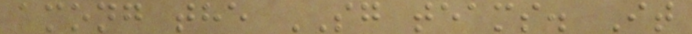among the SG teams. It
